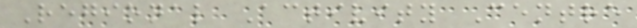Regional Activity Centre
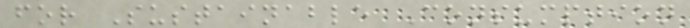for Sustainable Consumption
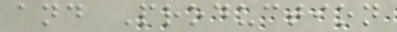and Production
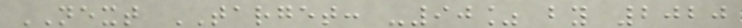NEXT TARGET: -90% by 2020
